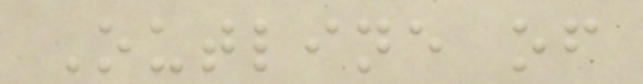Outline of
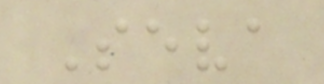Seva
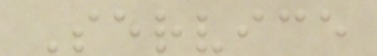Service
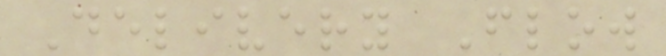Delivery Flow
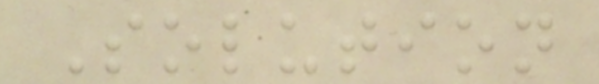Solution
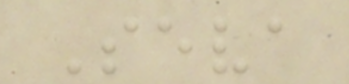Seva
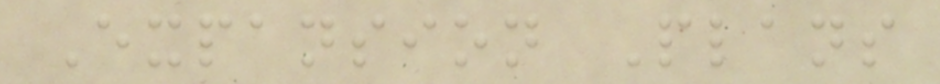Expansion Plans
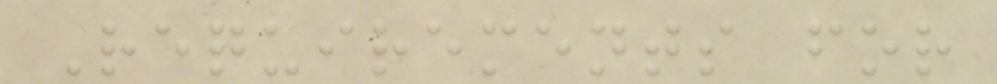Requirements for
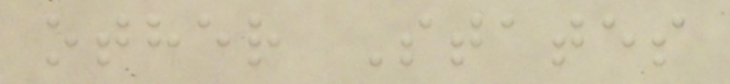other States
